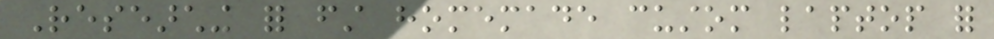Researching for first homemade custom laptop for
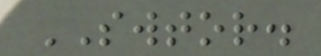SWTOR.
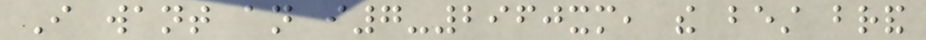I want an i7-2960xm, the best brand
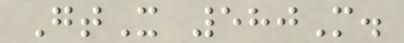GtX 580M.
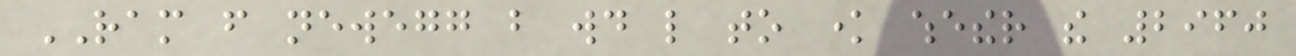RAM from newegg but would like to know whether the 2960
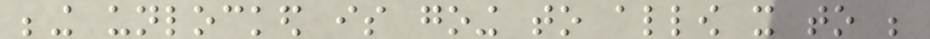being unlocked is going to allow it to be
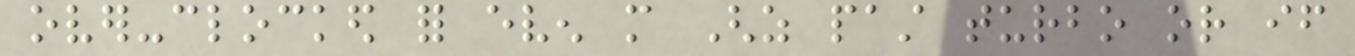over-clocked for even more Ghz past turbo or if
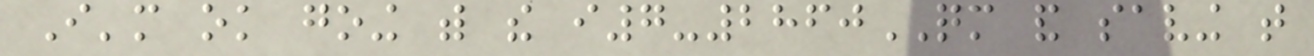I'm ok going with the i7-2860QM and saving that
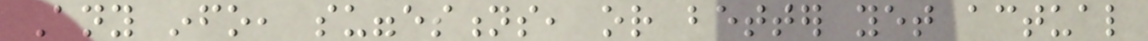Any info, suggestions, or better yet actual
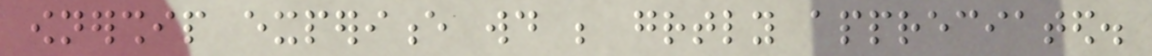ownership experience would be greatly appreciated.
